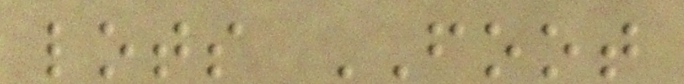lots FOOT
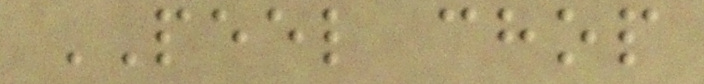PEEL chop
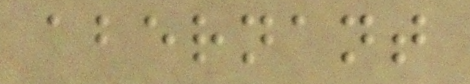abernant
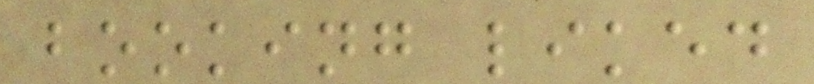booking liked
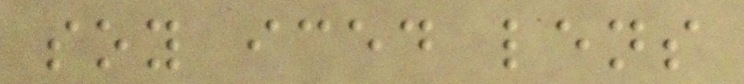soy iced lens
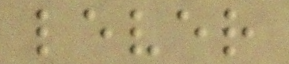lever
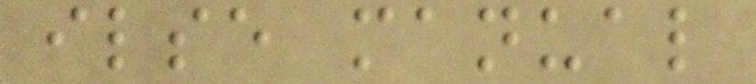ilse manual
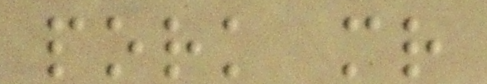pork mr
